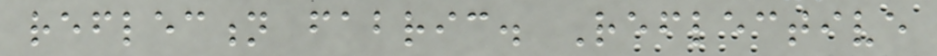reflection fabric. Reflective
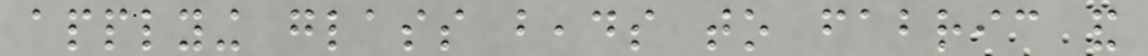applying glass beads to fabric and
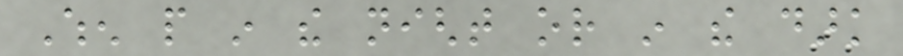When people in the night or in the dark
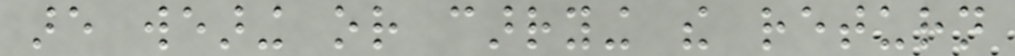are wearing or carrying the return
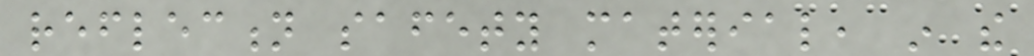reflection safety material, in the
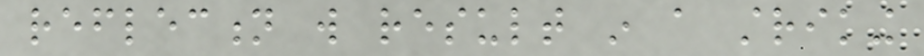reflection will result in a striking
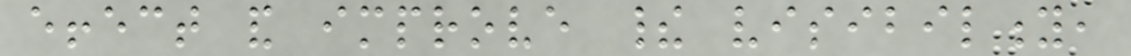effect and improve their visibility,
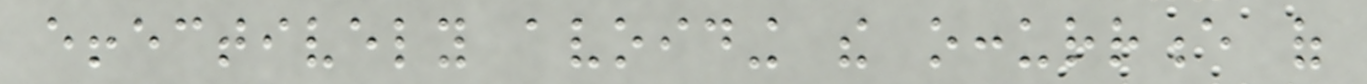effectively avoiding the occurrence of
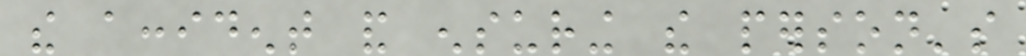the accident and ensuring the person's
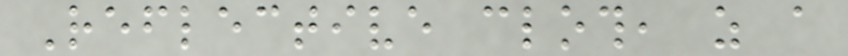Reflective cloth, as a
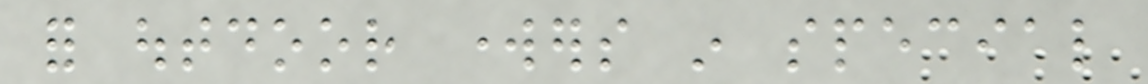for outdoor workers in special
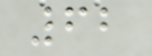62
